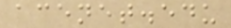acenet.edu
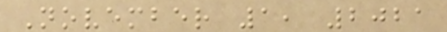November 1, 2021
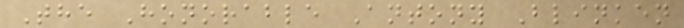The Honorable Antony Blinken
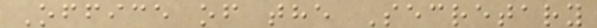Office of the Secretary
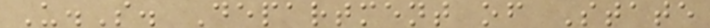U.S. Department of State
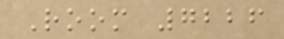Room 7226
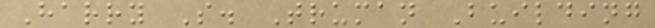Harry S. Truman Building
